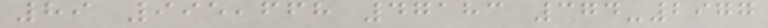89 995,668 47183 374-2977
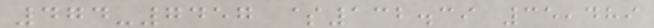474-7457 $132.39 35,489
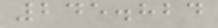245.824
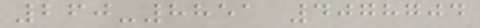260-8851 4078704
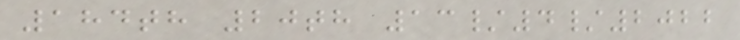184th 20th 13/4/2022
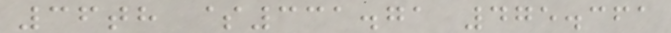36th $331.71 475.361
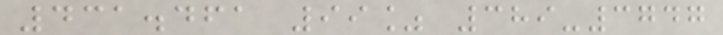431.461 99% 389-3747
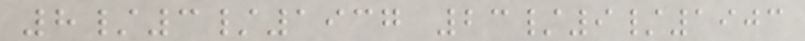8/3/1937 23/9/1903
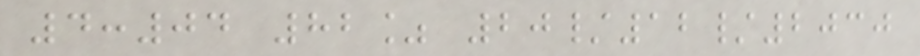4:04 82% 20/12/2030
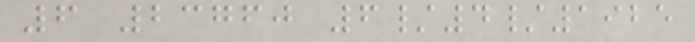6 23760 6/4/1925
